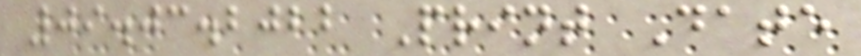09.03.2022 Print Date
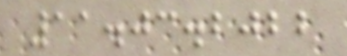11.03.2022
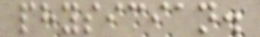physician.
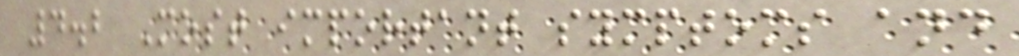4.2 Most important symptoms and
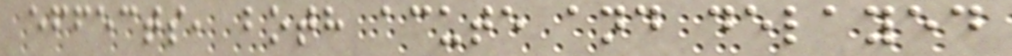effects, both acute and delayed
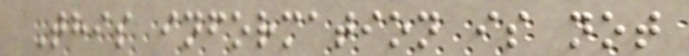This information is not
